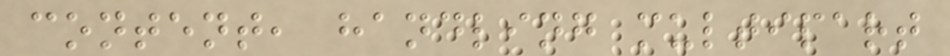content, handling multipart
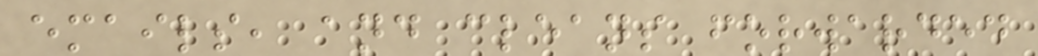emails, and cleans forwarded
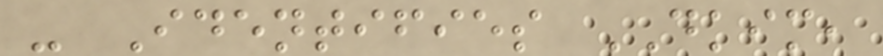- Identifies DKIM,
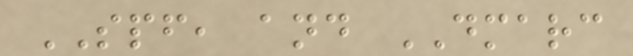SPF, and DMARC
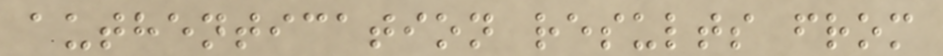authentication results from
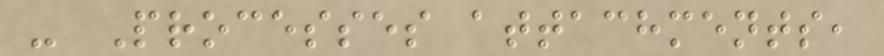- Processes attachments,
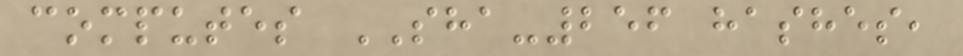computes SHA-256 hashes,
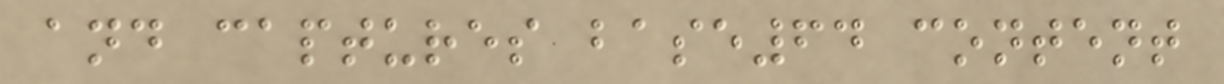and captures base64 content
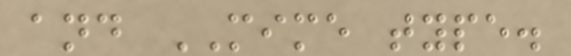and MIME type.
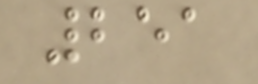251
